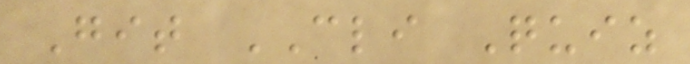Git CLI Quiz
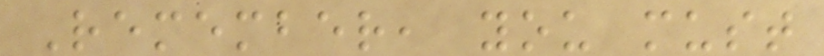Remember, you must
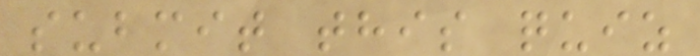submit this quiz
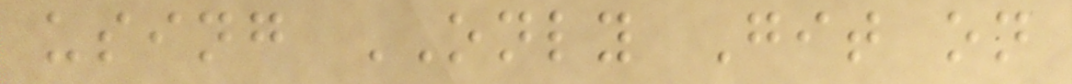using ONLY Git on
